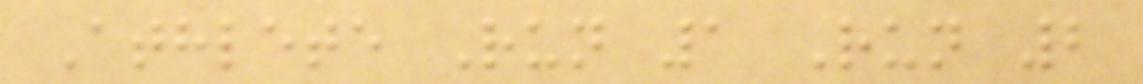Athlete Run 1 Run 2
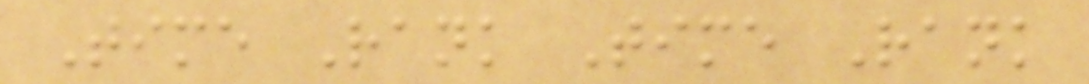Time Rank Time Rank
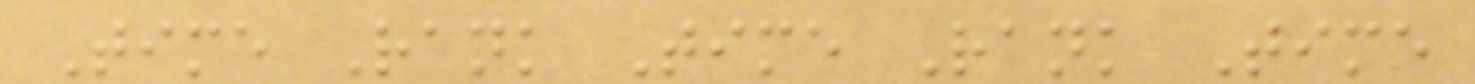Time Rank Time Rank Time
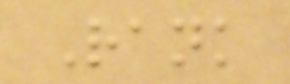Rank
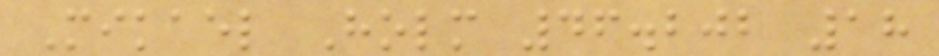Mikael Holm 46.202 18
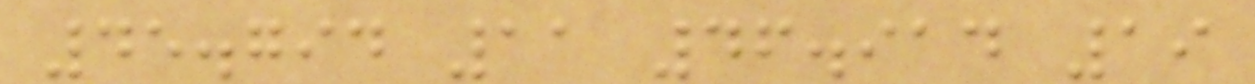45.794 11 46.914 19
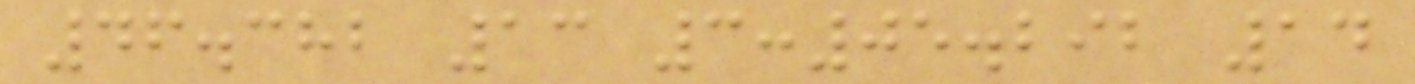46.382 13 3:05.292 14
